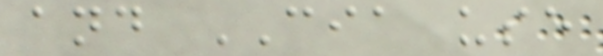and CIA use
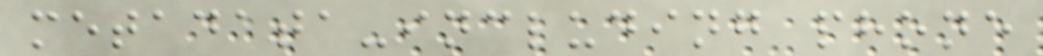metadata-including phone
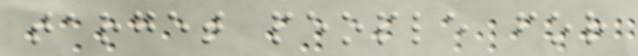target people for
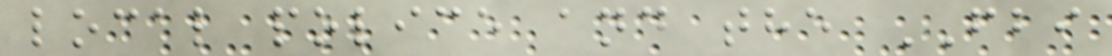local police and the FBI
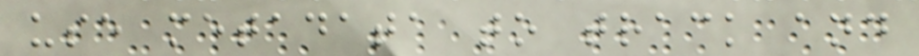use metadata to track and
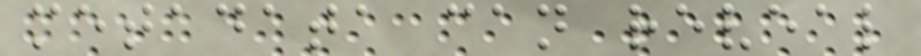metadata can reveal
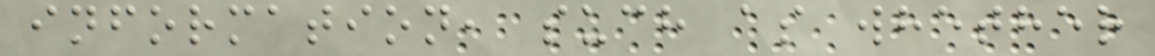information, such as whether
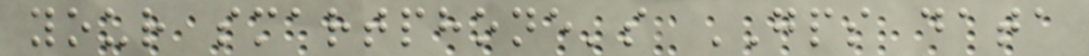your smartphone's GPS data
